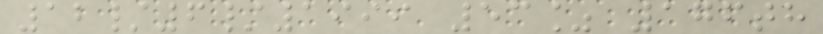12/6/1999 53% 176th
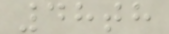48th
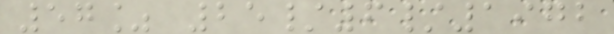57% 25/6/1972
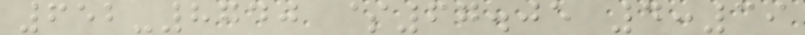652-8740 $67.05 4:39
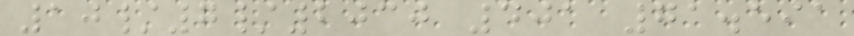10/7/2030 401 71.591
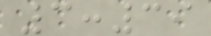3:39
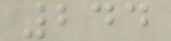244
